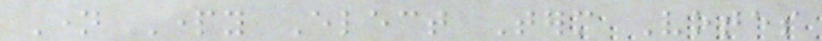Name Party Elect Term Votes
